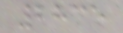2835
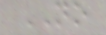NO
